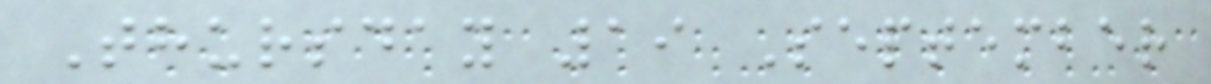Thursday 19 September
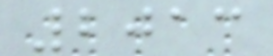2013
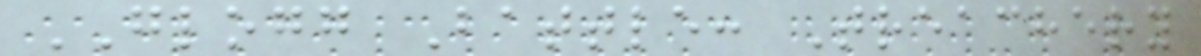GLOGG Battle: Treachery
